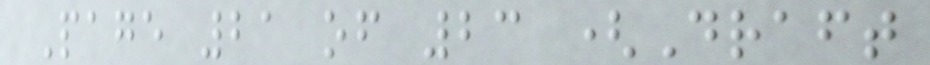Page 21 of 23 (Draft
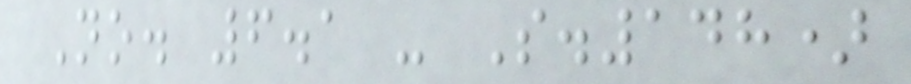No. 6.1 - S.148)
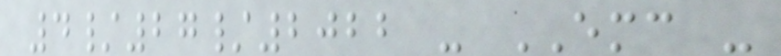4/27/2022 - EMC -
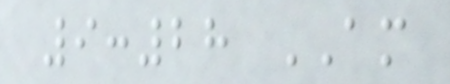9:28 AM
